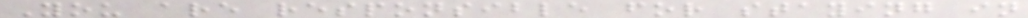You are responsible for staying in
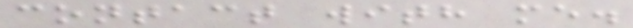contact with me.
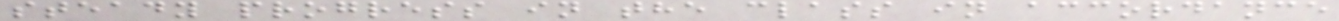steady progress in the class in accordance
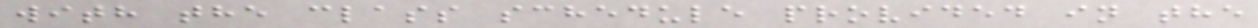with the class schedule provided in the
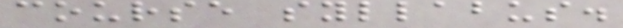course syllabus.
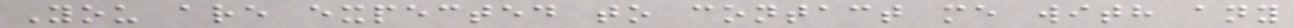You are expected to contact me with any
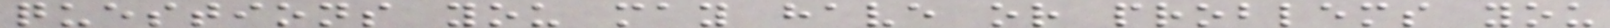questions you may have or problems you
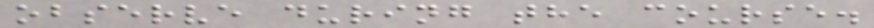observe during the course.
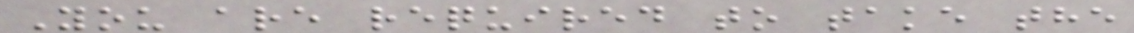You are required to take the
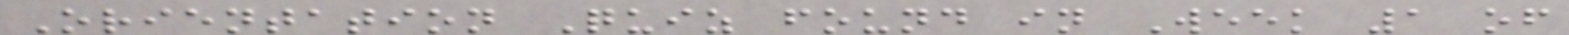Orientation Quiz found in Week 1 of
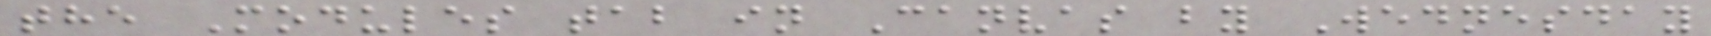the Modules tab in Canvas by Wednesday
